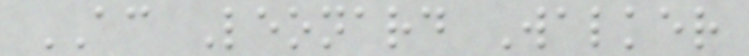AC Leonard Walker
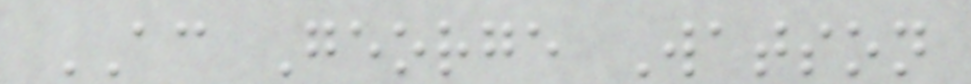AC George Watson
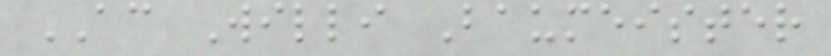AC Willi Baumeister
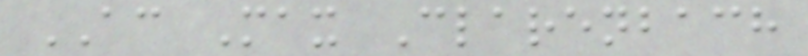AC Max Clarenbach
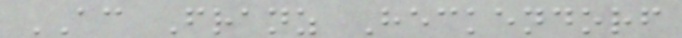AC Franz Heckendorf
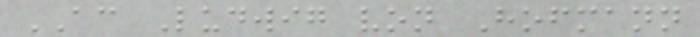AC Ludwig von Hofmann
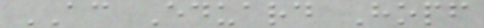AC Eduard Hopf
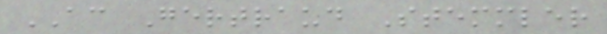AC Gertraud Stemmler
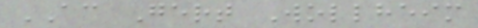AC Gert Wollheim
